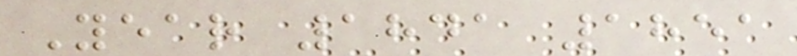Year 1841 1851
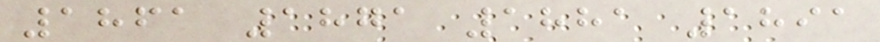1861 1871 1881 1891
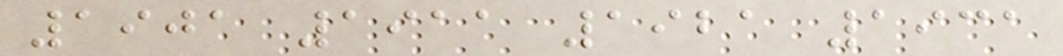1901 1911 1921 1931
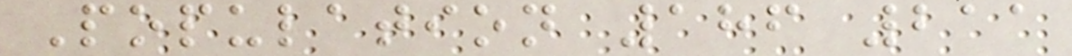Population 186 211
